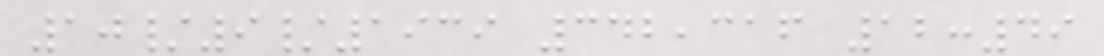10/9/1939 342,316 12:49
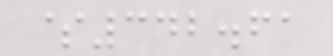$342.61
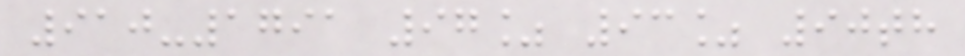910-1791 97% 93% 90th
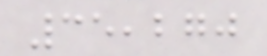35,270
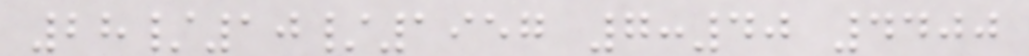28/10/1957 7:40 4400
